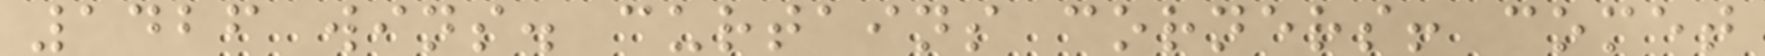1426 wins. curtains corners! comet
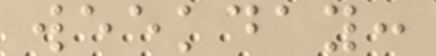weekday:
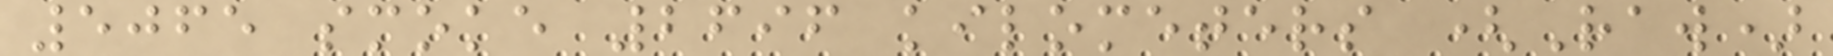5065 smoke 2696 kilometers (Raw)
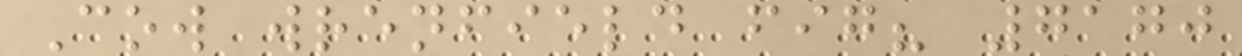Cow wrenfield fig? 7170
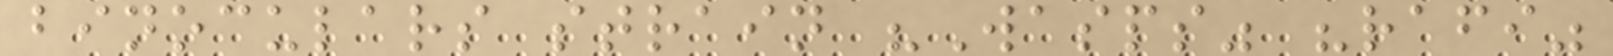binoculars strain "Wasps" "rafi"
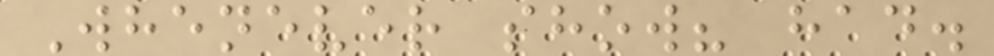Whenever show? had.
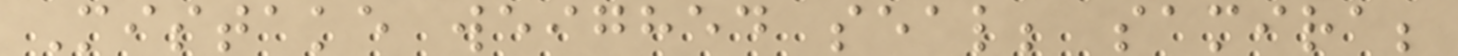Mistake weighed seal; samira;
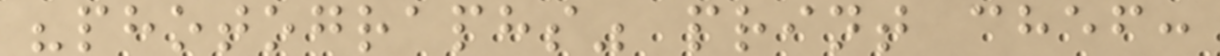"photographs" print chef:
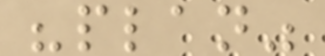"plan"
